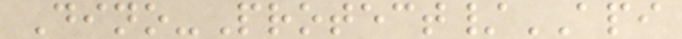Dino-Protect/API
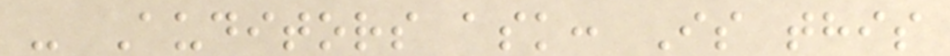- Auditors ask: Is this
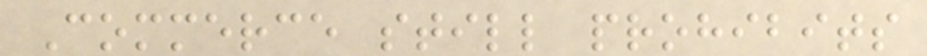Commerce still prohibits
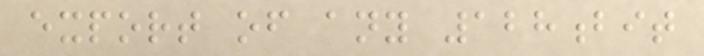export of any 128bit
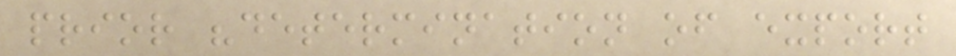prior "determination of export
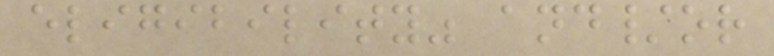eligibility" and/or
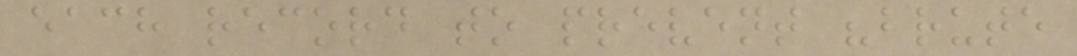each record to prevent "brute
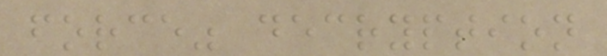force" decryption
